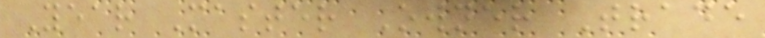Year Master Owner Trade
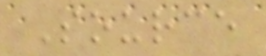Source
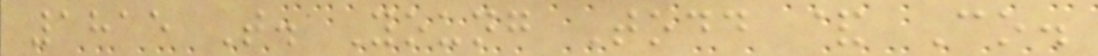1815 T. Young Todd & Co.
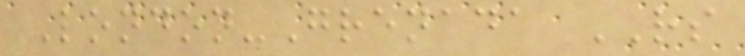London-Grenada RS
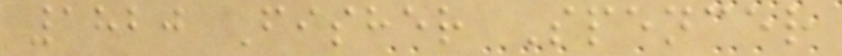1820 Fisher Spencer
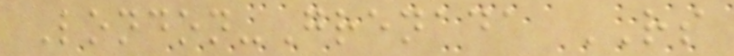London-Grenada RS
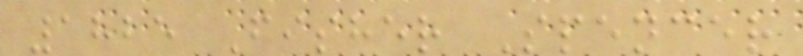1825 Fisher Spencer
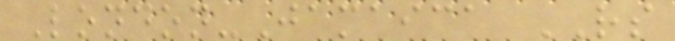London-Jamaica RS
